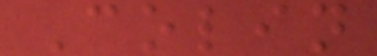Colin
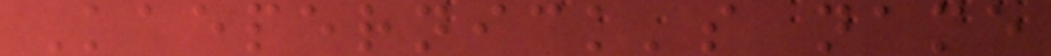Kaepernick's name
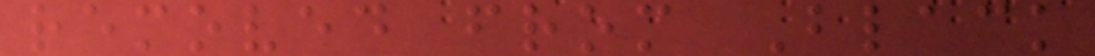removed from Black
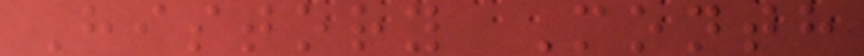History Month
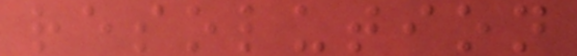resolution
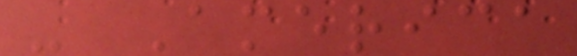- America
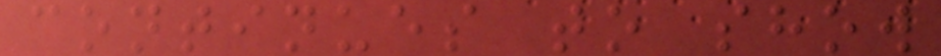continues to show
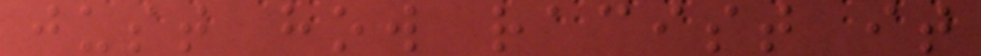just how racist it
